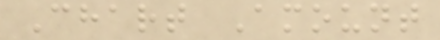Chart Amount
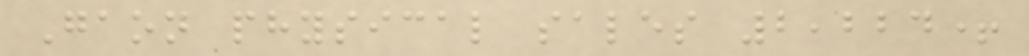Gaon physical sales 2,224+
